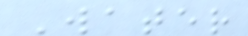Water
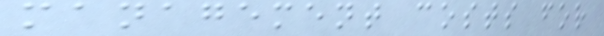management costs for
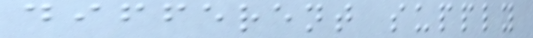different supply
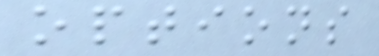options
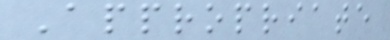Appropriate
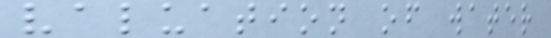valuation of water
